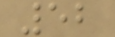52
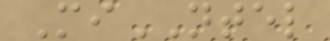MiNTEL
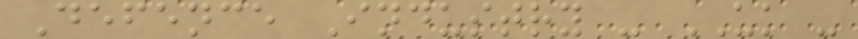Defence Industry - UK -
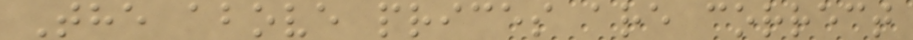The above prices are correct
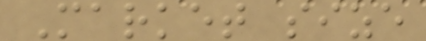Market size
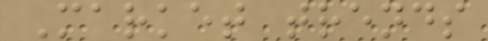Market trends
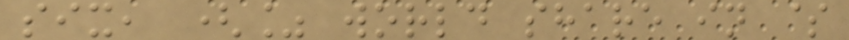six, (% world share in $
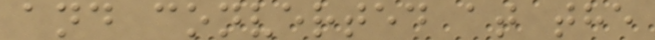and converted at the
